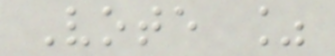Vote %
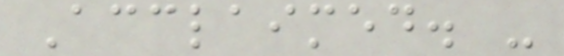Acclaimed. -
